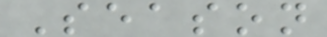Season
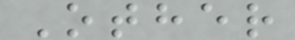Other
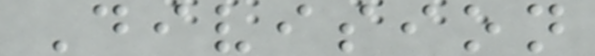Division
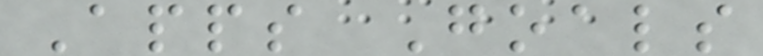Apps Goals
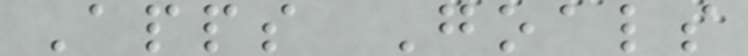Apps Goals
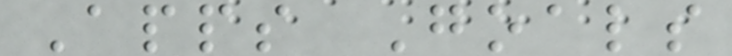Apps Goals
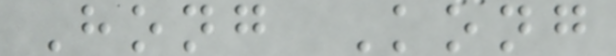Hong Kong
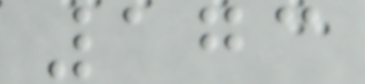173
